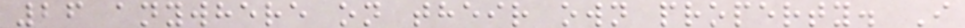26 anywhere on their own property. I
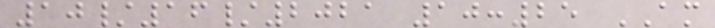10/16/2021 10:25 AM
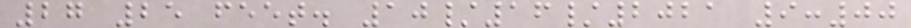27 25 feet. 10/16/2021 9:00
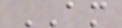AM
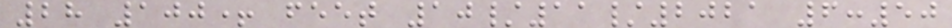28 100+ feet 10/11/2021 6:50
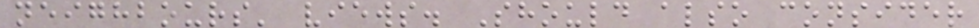neighbours' views. Should also consider
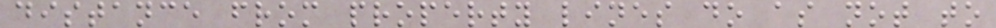distance from property lines do as not to
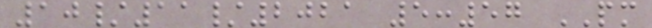10/11/2021 5:57 PM
